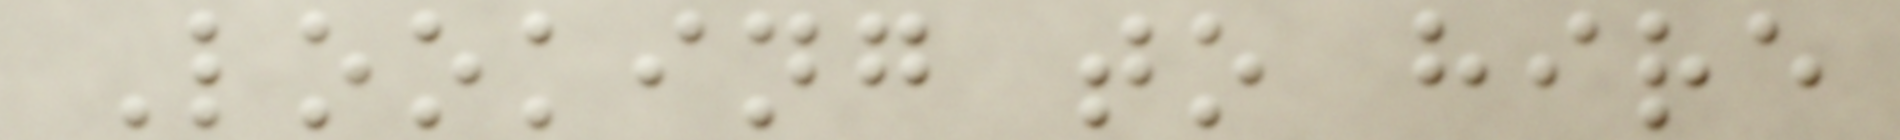Looking to hire
